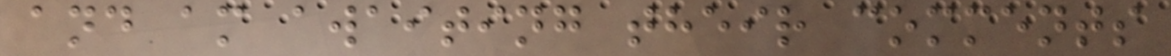and am awaiting their comments
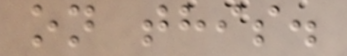on this.
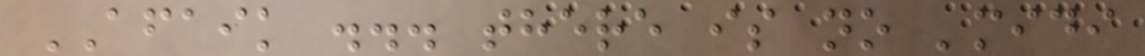AFAIK ... there is no 'midi
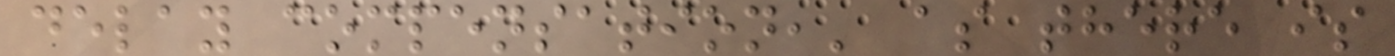delay compensation,' as there is
